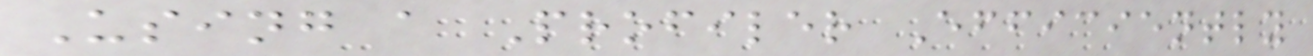Using a Profiler Efficiently
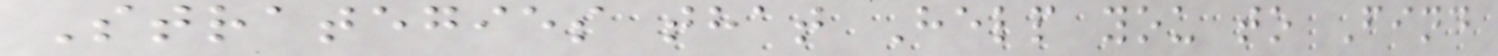Strategies that Help you to Find
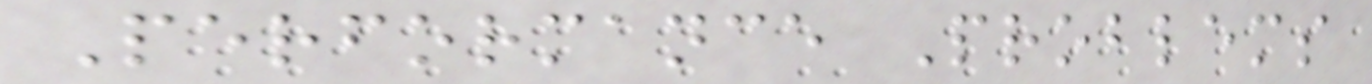Performance Problems
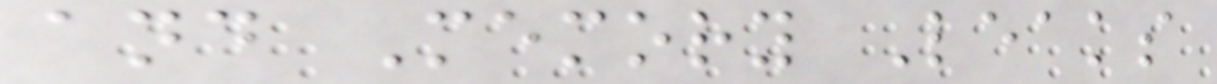and Memory Leaks
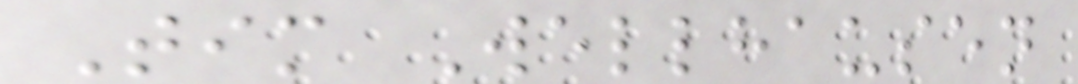Tim Wellhausen
